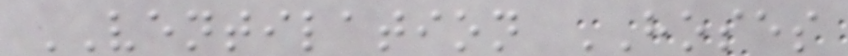VENTILATION HOSES
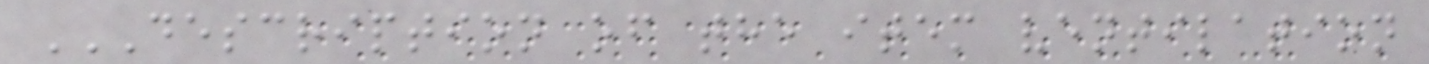DESCRIPTION OF THE ITEM VENTILATION
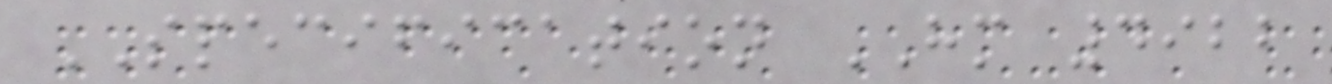SPECIFICATION HM 4922
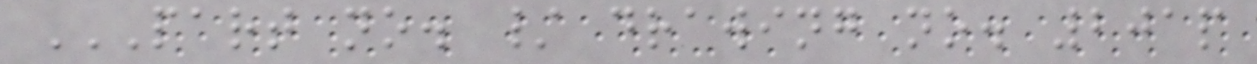PART NO. / DRAWING NO. 201P
